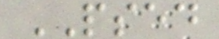PSED
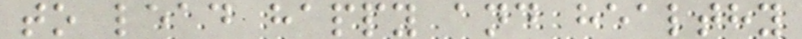to lead happy and healthy
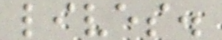lives.
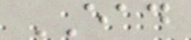EAD
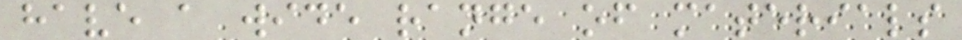have a wide range of materials
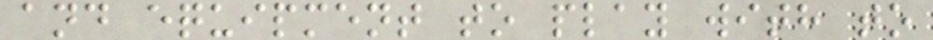and equipment to play with to
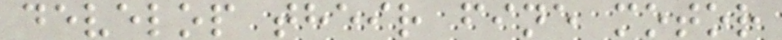develop their fine motor
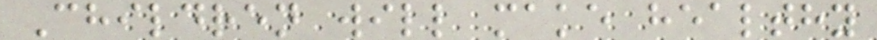Children will make healthy
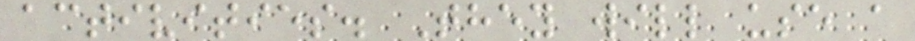activities. They will use a
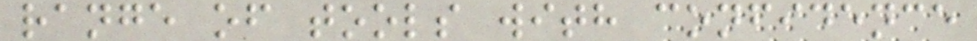range of tools with confidence
